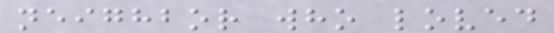neighbor who loved
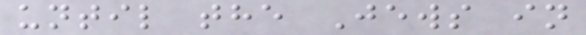until the Jews in
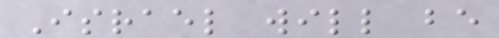Israel will be
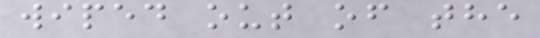wiped out of the
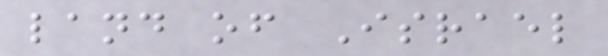land of Israel
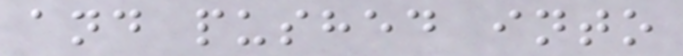and pushed into
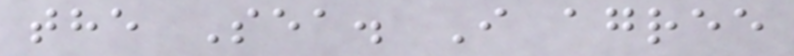the Sea. I agree
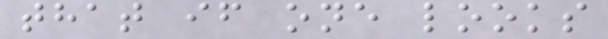that if one looks
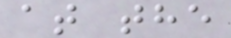at the
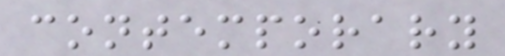contemporary
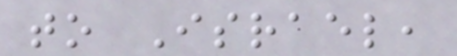to Israel,
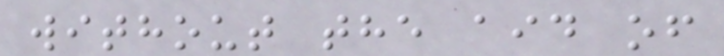without the aid of
